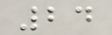24
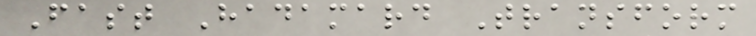Fast Hadamard Transform
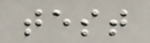test
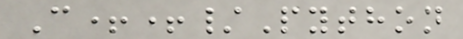C++/Python
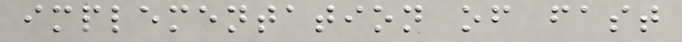implementation of fast
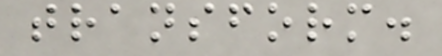transform.
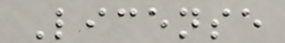License
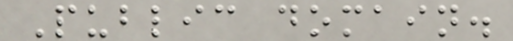Public domain.
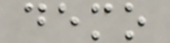demo
